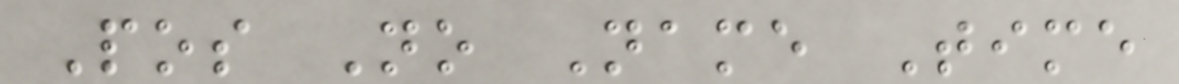Pos No Name Time
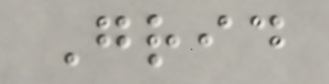Grid
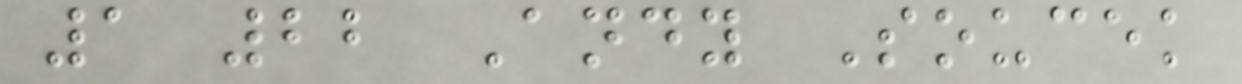1 22 Andy Soucek
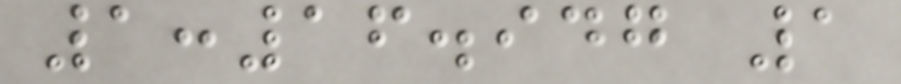1:16.947 1
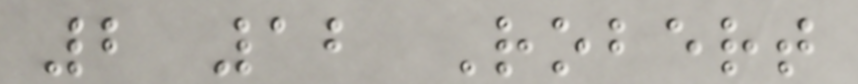2 12 Robert
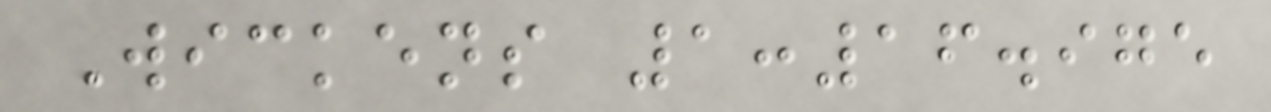Wickens 1:16.975
